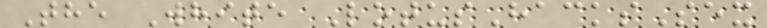The White LotusHacksSex
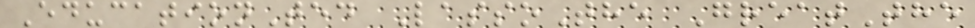EducationTed LassoThe GreatThe
